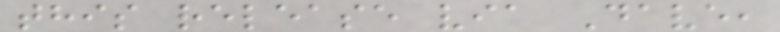this release via Dave,
